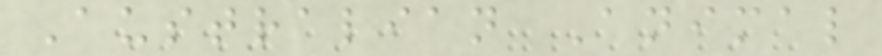Australian Animal
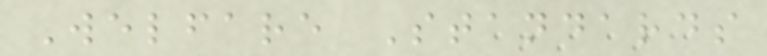Welfare Standards
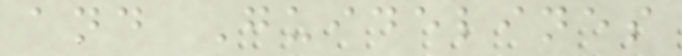and Guidelines
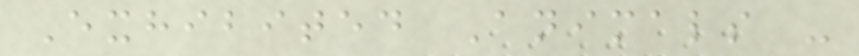Exhibited Animals -
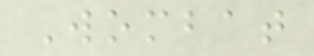Wombat
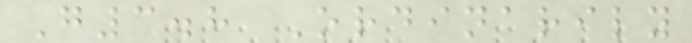G3.8 Ordinarily
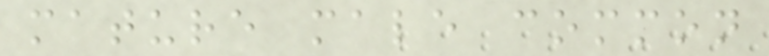mature male common
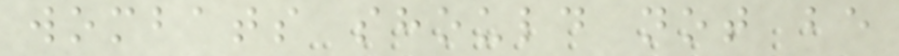wombats should not be
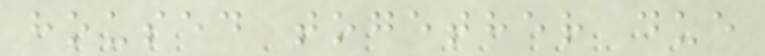housed together due
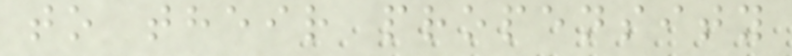to their propensity
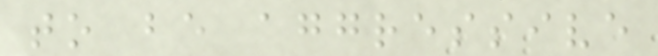to be aggressive
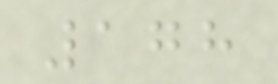178
